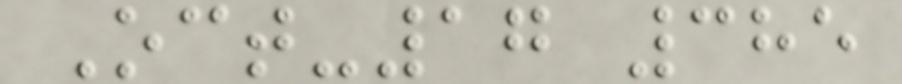Oct-17 385
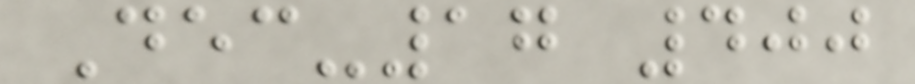Dec-17 400
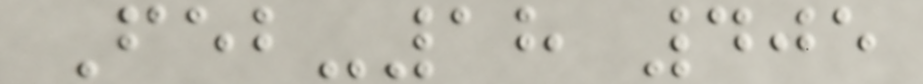Feb-18 405
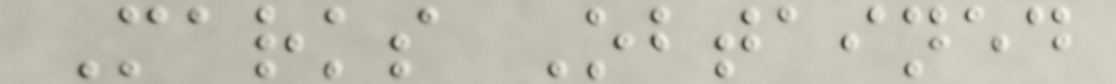Marks Obtained
